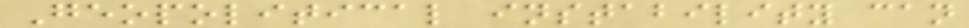Geopolitical instability can
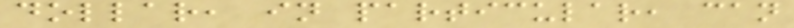dollar, in particular, can
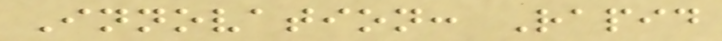Innovation: Rapid
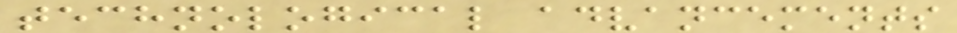technological advancements
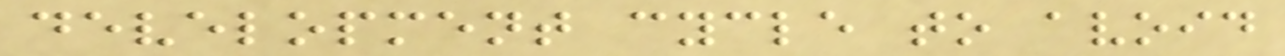development cycle to avoid
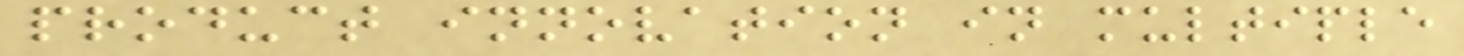product innovation in multiple
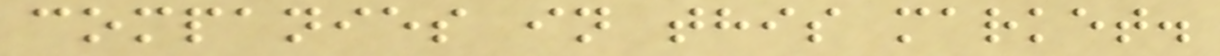companies in this market.
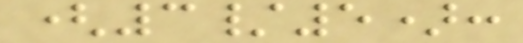(3/5):
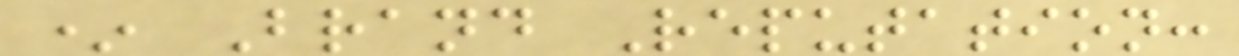* Brand Reputation:
